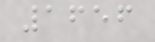1656
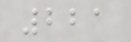221
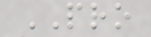PRO
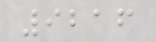9216
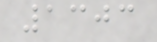1303
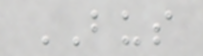BUS
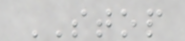STOP
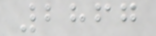2867
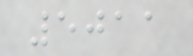5011
